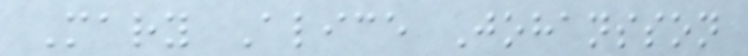Mary Alice Johansson
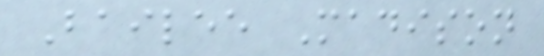Bailee Madison
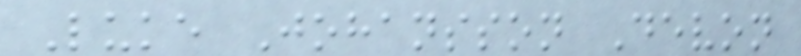Luke Johansson Devon
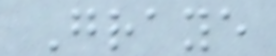Graye
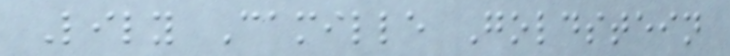Lily Camille Goldstein
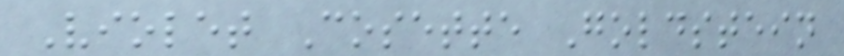Violet Cosette Goldstein
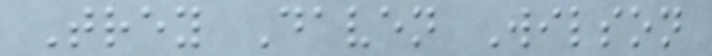Trey Daven Wilson
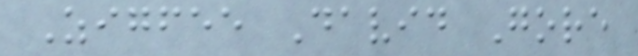Zigfee David Gore
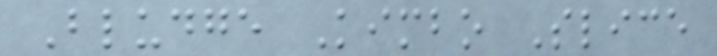Bludge Kimbo Slice
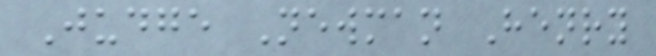Judge Newman Henry
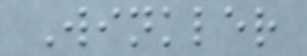Winkler
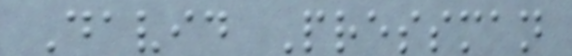David Pressman
